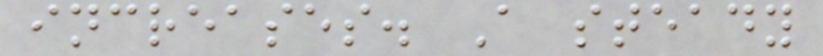increases. A steady
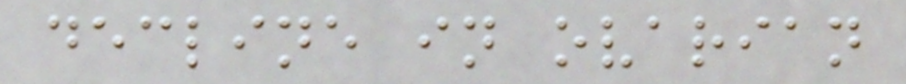decline in ovarian
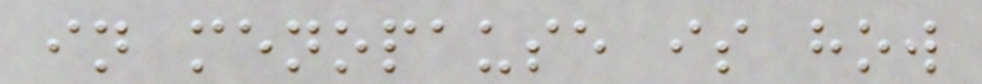in menopause is how
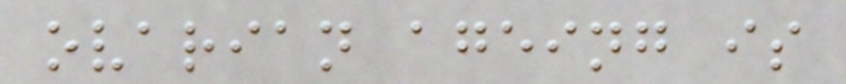ovarian ageing is
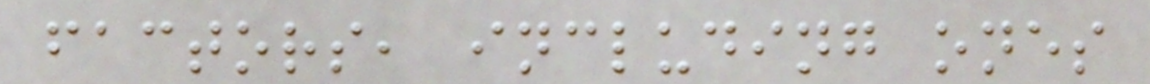factors, including ones
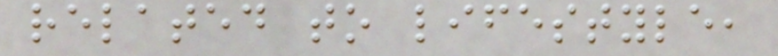related to lifestyle,
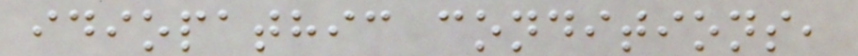idiopathic conditions,
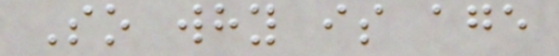So why is age
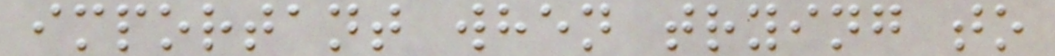important when trying to
